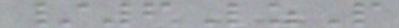/6LzP
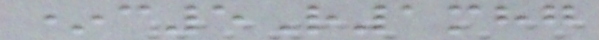*c5R1mhg
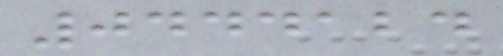0444124
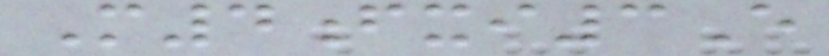M4fxi3E
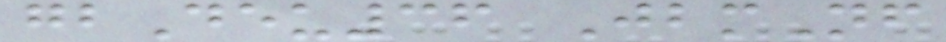gbDeu36 JbmNf
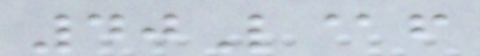40L@f
